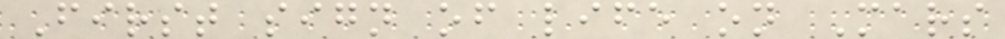First sign of life on Mars
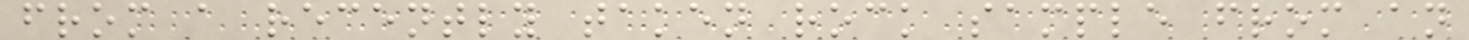from a recently taken rock sample from an
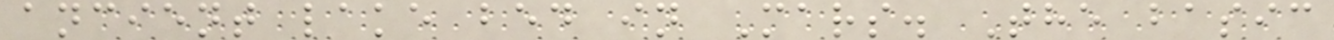ancient lake bed in Mars. The basic
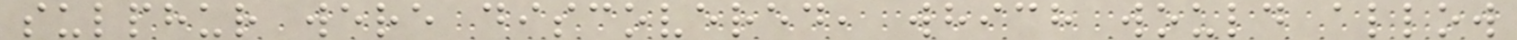sulphur were discovered, which would allow
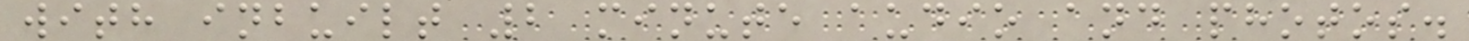with inbuilt 2 minute audio and photos.
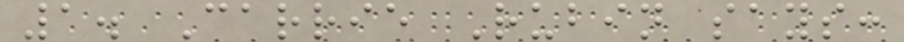1. Carrie Rubin says:
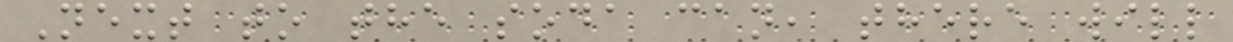Next to the soda can, there will
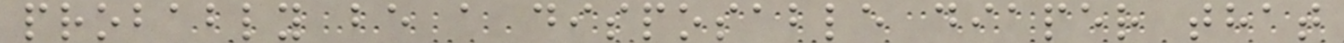probably be a disposable diaper that
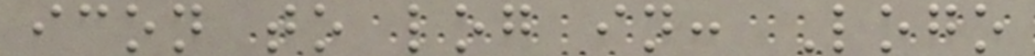icon to log in: Logo
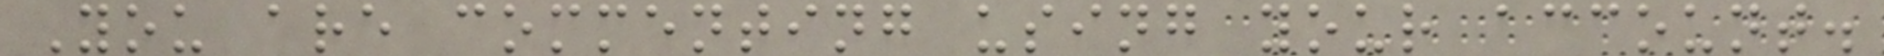You are commenting using your account.
